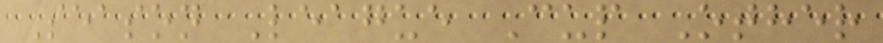Season League Cup Other
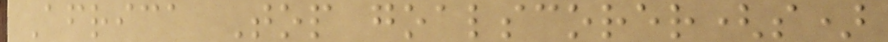Africa Top goalscorer(s)
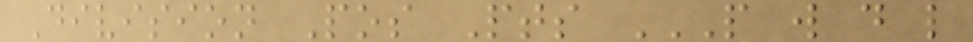Division Pos Pts P W D L
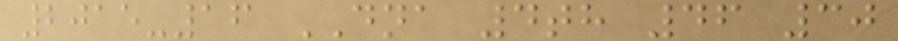2015-16 DNA 4th 46 30
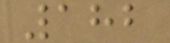182
